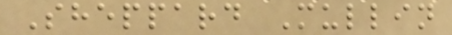Sheppard Mullin
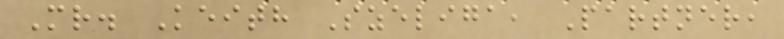Mr. Keith Szeliga, Partner,
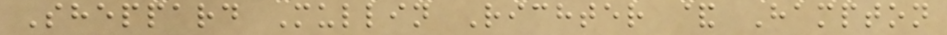Sheppard Mullin Richter & Hampton
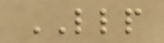LLP
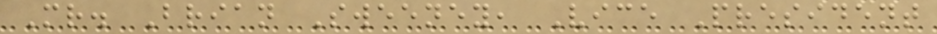Mr. Brian Sweeney, Vice President
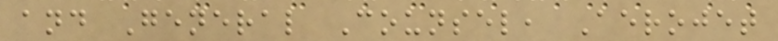and General Counsel, Aerojet
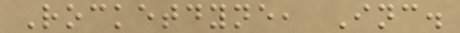Rocketdyne, Inc.
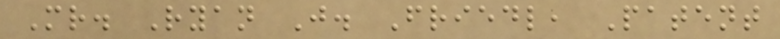Mr. Ryan J. Friedl, Patent
